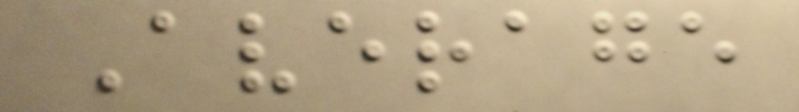Average
